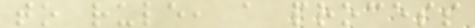to rule, a process
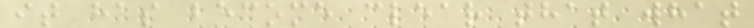it has become clear that what
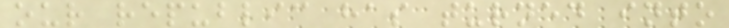our republic has turned into
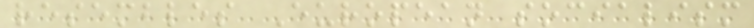resembles European socialism
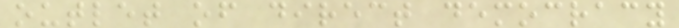outlet of direct democracy
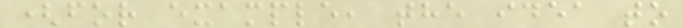(for example, the idea to
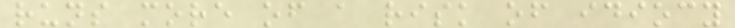runs more of a risk of idiocy
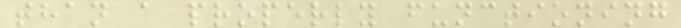than a properly functioning
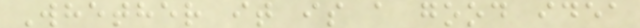Whether it is a good idea
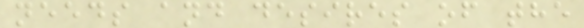needs and desires of the
